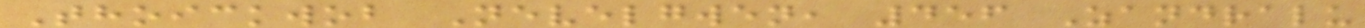Thoickwob Nevelgwen, 456 Zandralu
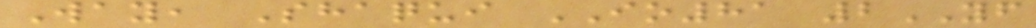Way, Shaqui IO81 2YF
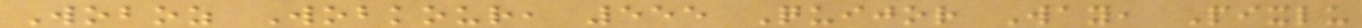Woboz Wobkour, 555 Quijor Way, Pixlu
